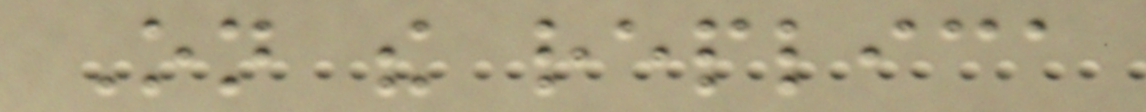On the replica
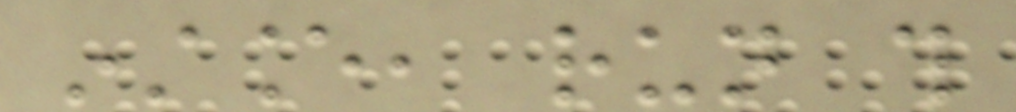instance, run this
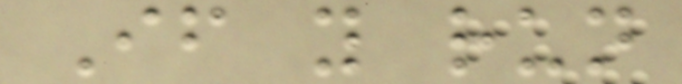If you run
